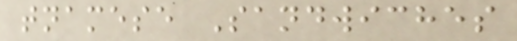tnamese Sandwiches
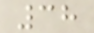38
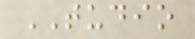TUDIO
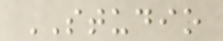STUDIO
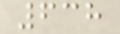638
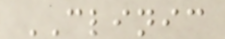CLINIC
